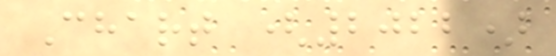Chart (2022)
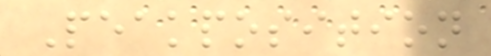Peakposition
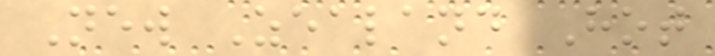New Zealand Hot
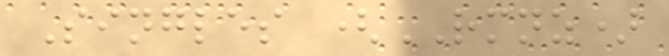Singles (RMNZ)
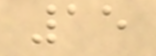15
